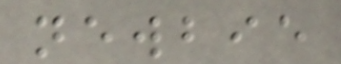newbie
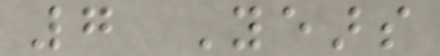7 Years
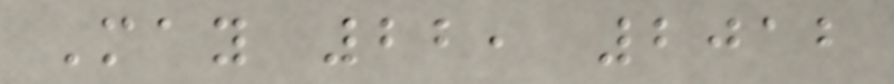May 22, 2012
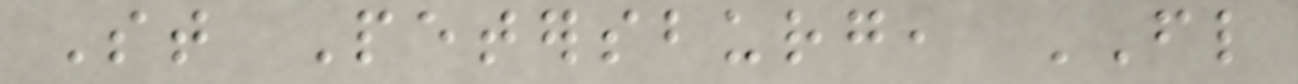St Petersburg, FL
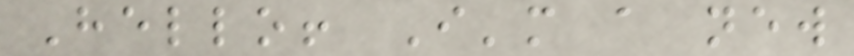Hello! I'm a new
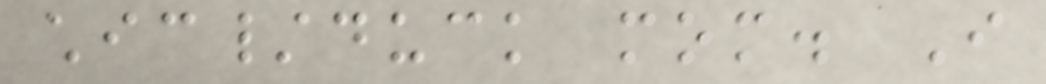chic/duck mom. I
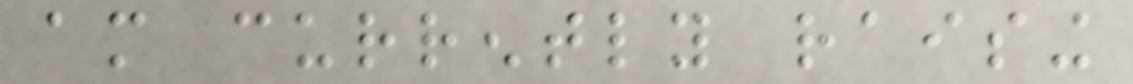am currently raising
